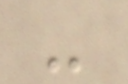-
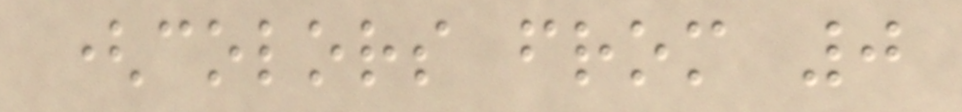(colors from 0
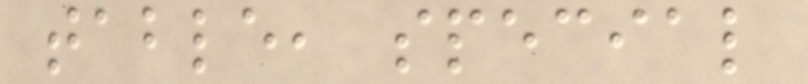table, special
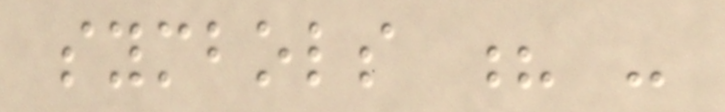symbols ? -
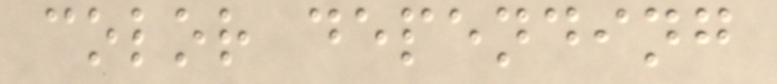color depending
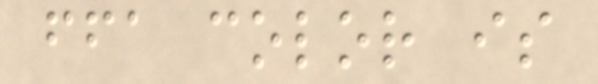ffa color is
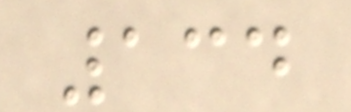134
